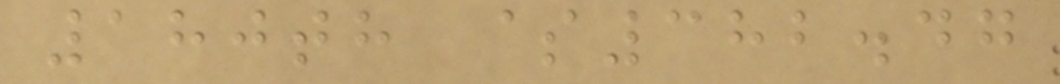180th $382.47
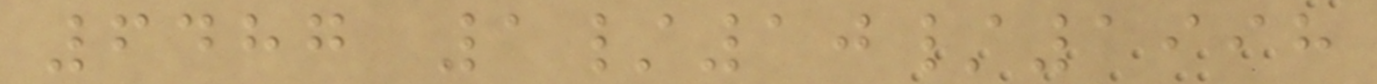6487 1/10/1998
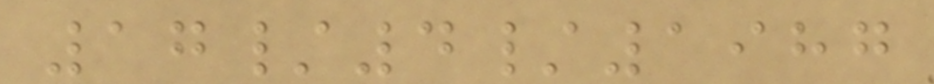17/4/1987
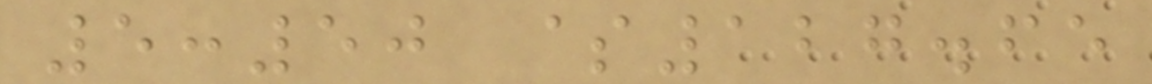5:50 $127.65
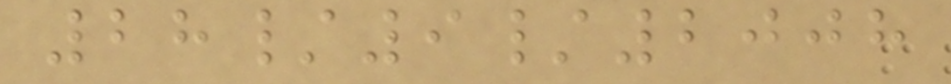28/9/2008
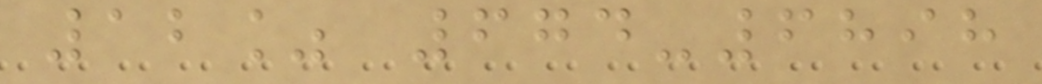12% 674-6898
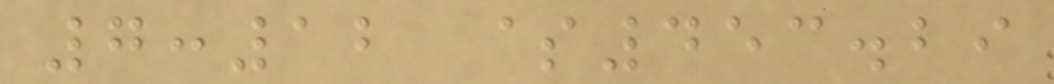7:12 $453.29
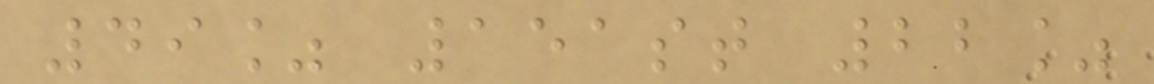49% 151st 22%
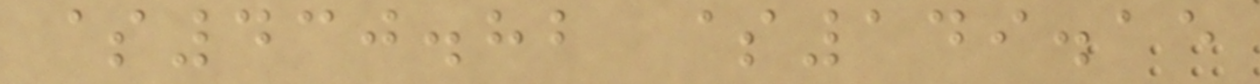$430.82 $149.15
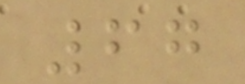67
